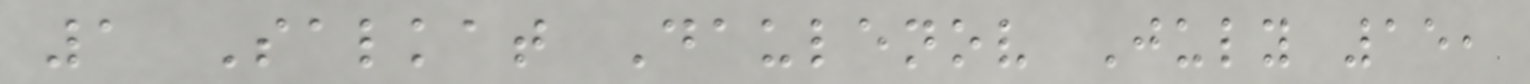1 Salkat Daulenov July 15,
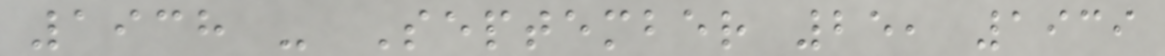1938 - September 25, 1939
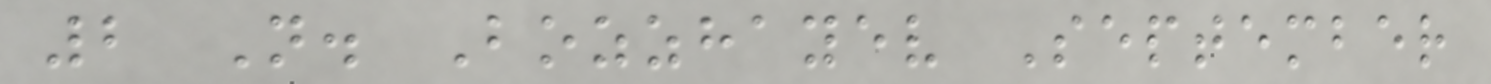2 N. Bozzhayev September
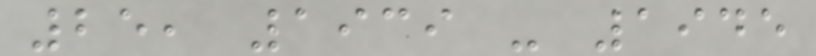25, 1939 - 1945
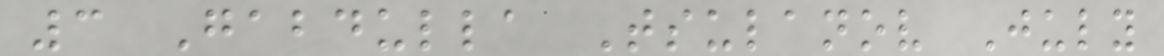3 Gabdulla Tsulanov July
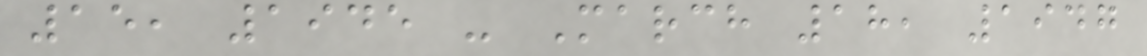15, 1945 - March 18, 1947
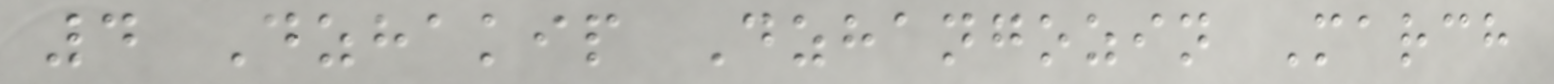4 Dzhakip Dzhangozin March
